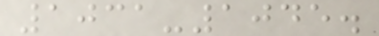1031-1045.
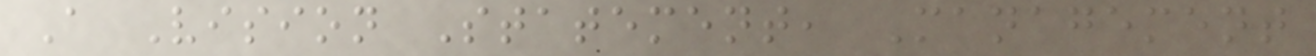A Vision Statement, Management
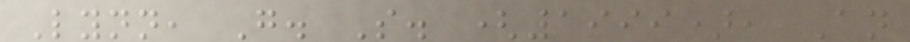Lynn, G. S. (1999), An
